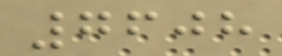7608
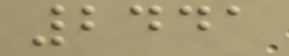2441
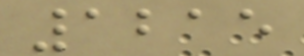1215
